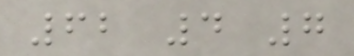62 4 7
